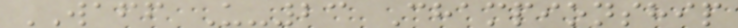WAFF U-23 Championship
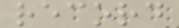record
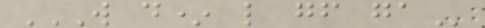W D* L GF GA
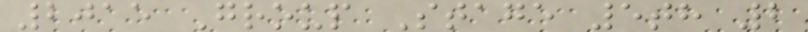2015 Group Stage 5th 2
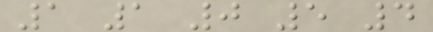1 1 0 5 4
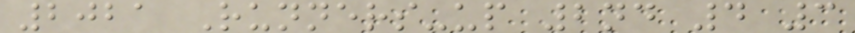2021 Runners-up 2nd 4 3
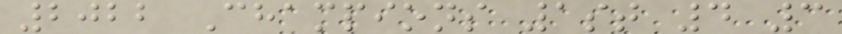2022 Champions 1st 4 3
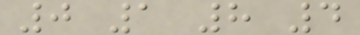0 1 8 4
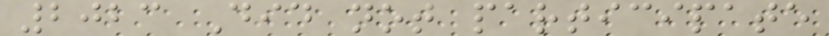2023 Did not participate
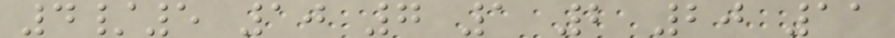4/5 10 7 1 2 20 11
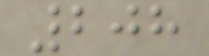208
